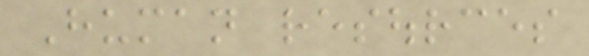Human resources
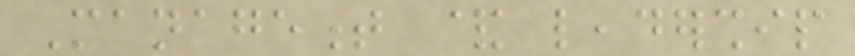Management & leadership
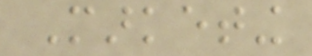Marketing
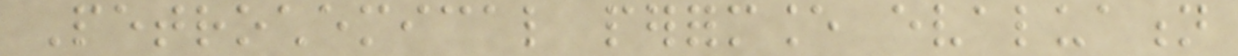Petrochemical performance evaluation
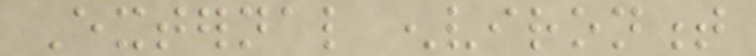External environment
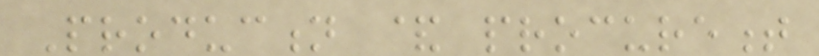Production & procurement
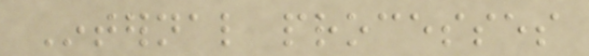Internal processes
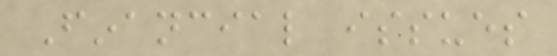Financial issues
